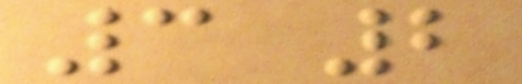3 2
